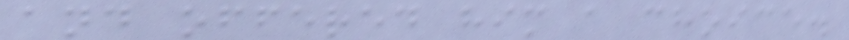and offered him a choice.
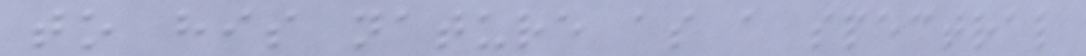to his nature as a spectral
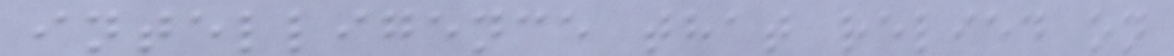intelligence that relied on
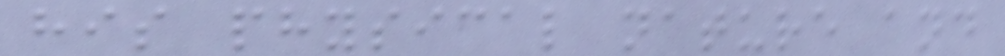his physical nature and
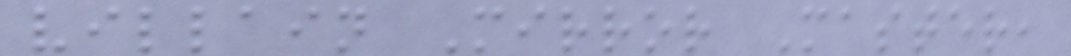villain Mirror Master,
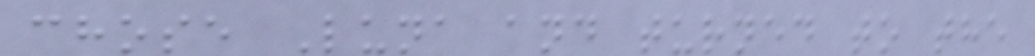chose Luna and turned to the
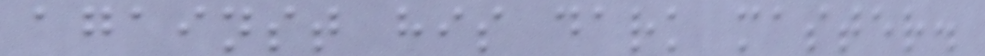against his dark master.
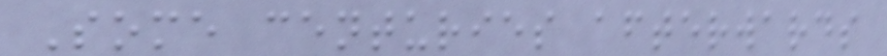Some centuries afterwards
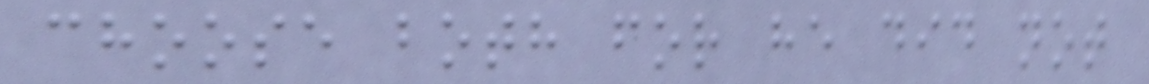choose both for he did not
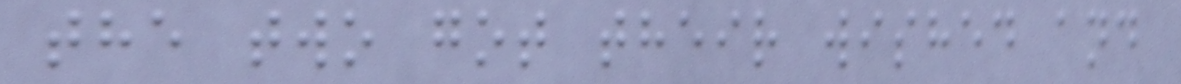the two got their wished and
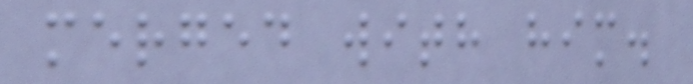merged with him.
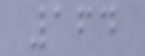164
